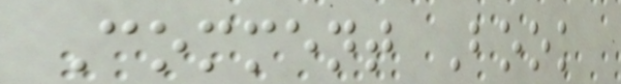Comment Book
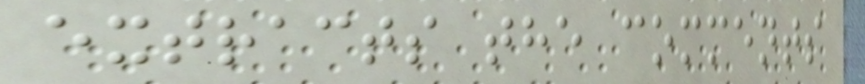extracts the comments
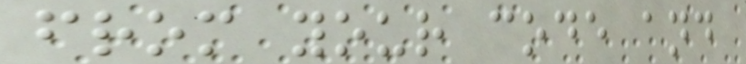from your code and
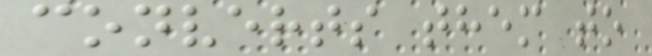converts them to
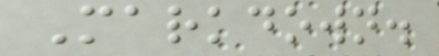Markdown.
